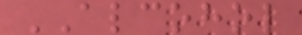ALCOHOL
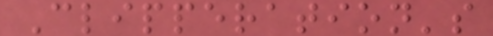Clipperation's
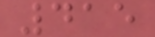415
